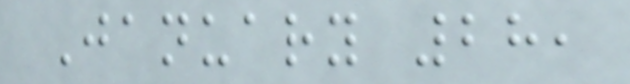January 28,
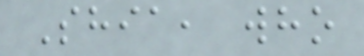Shia, who
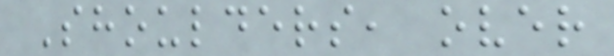Shoulders, over
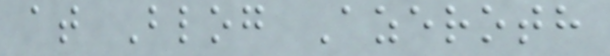at Blog Azeroth
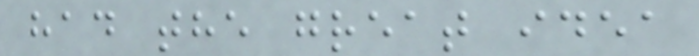had the great idea
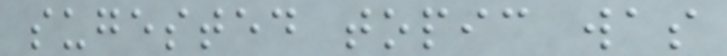sugested topic was
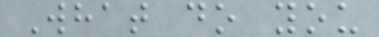What do you
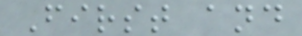First and
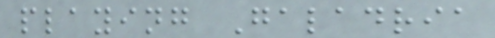playing Galadria
